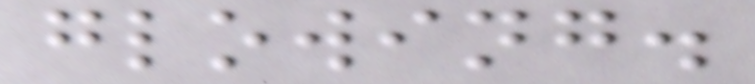glowing.
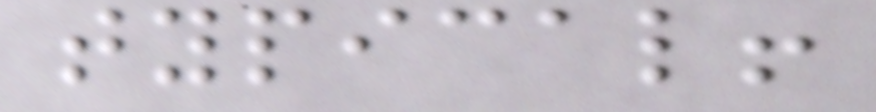typical!
